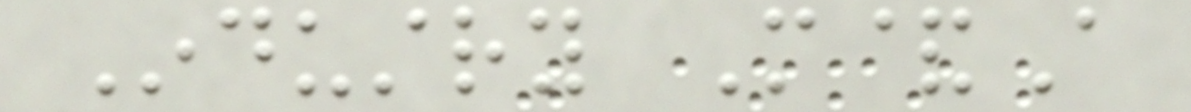Industry M&A
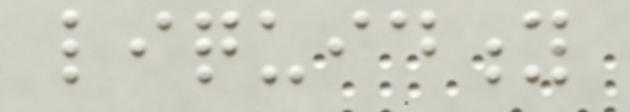liquidity
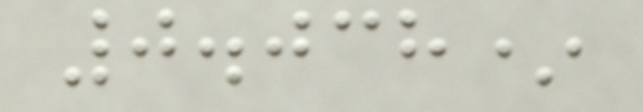0.038*
